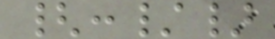{:/}
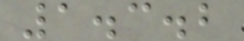1.3.2
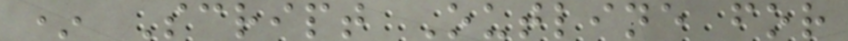* Script Outline for
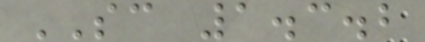SC 1.3.2
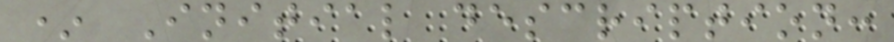* Initial description:
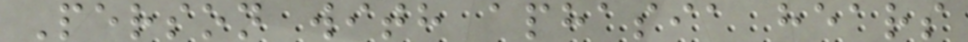Person with aphasia hears
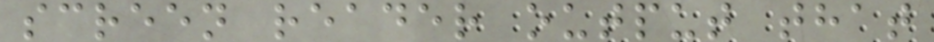screen reader output that
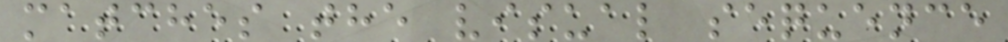matches the visual sequence
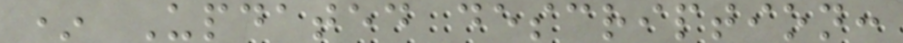* Updated description:
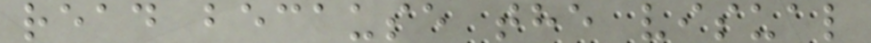read because the visual
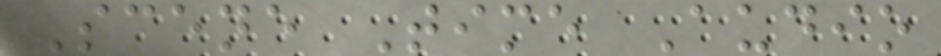Scene Time Audio
